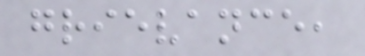grievance,
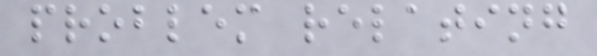problem relating
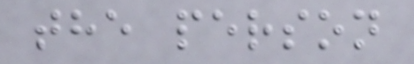the person
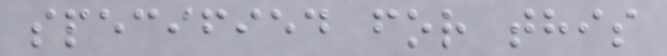specified for this
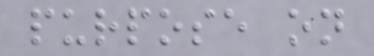purpose on
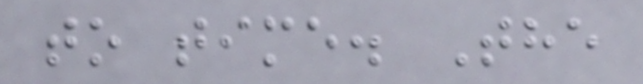to time. The
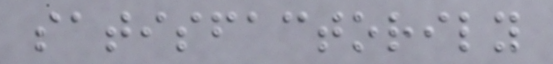satisfactorily
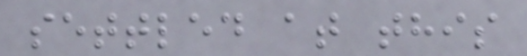settled at this
